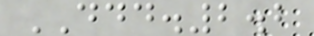DDD.2.2
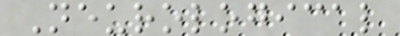Neurological
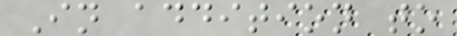In addition to
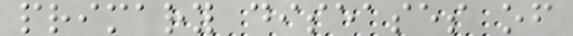primary diseases of
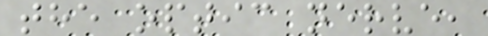the optic nerve,
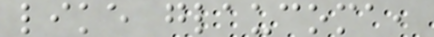like glaucoma,
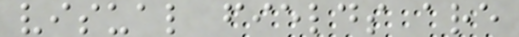visual fields are
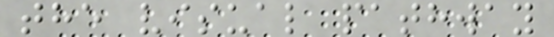the visual pathway
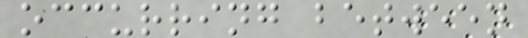occurring between
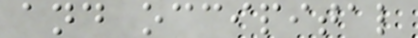and occipital
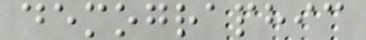demographic
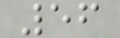56
